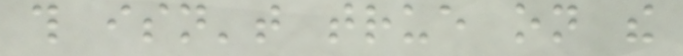this isn't true on the
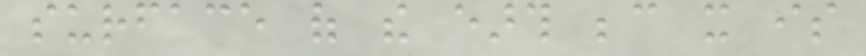surface of the earth because it is
